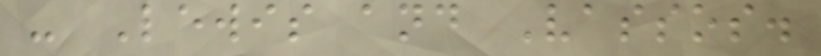- Lewis and Vassos.
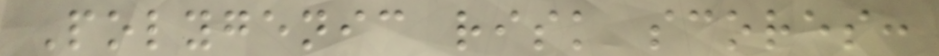Polygenic risk scores:
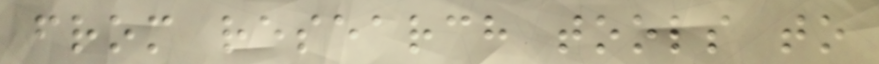from research tools to
